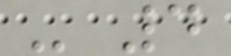- 4
